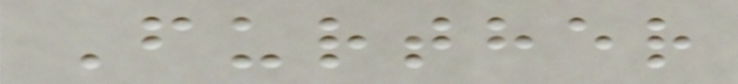Further
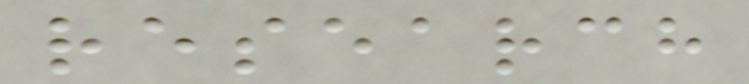research
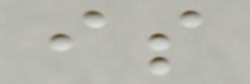is
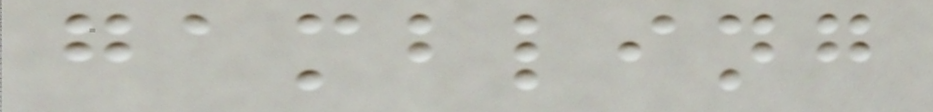gambling
